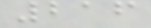216
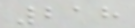218
